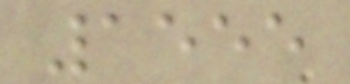1555
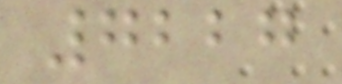7227
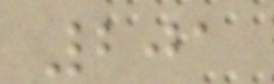201
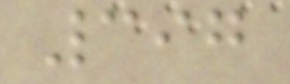397
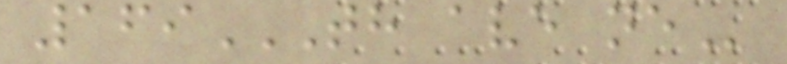169TH AVE NE
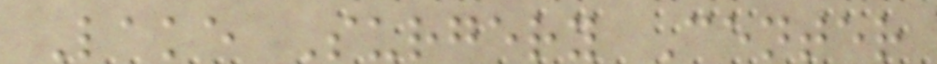Lake Surgery Center
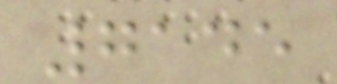7145
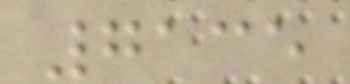7135
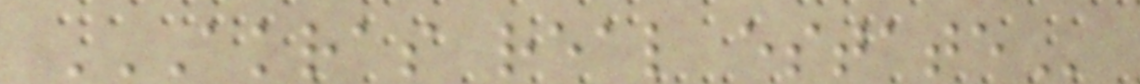AKRAS REAL ESTATE
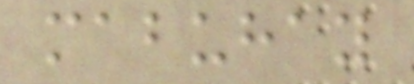mabuhay
